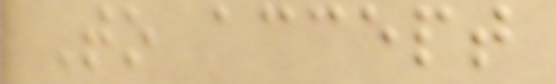To accept
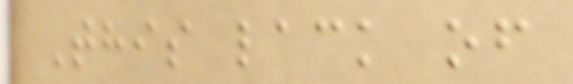This lack of
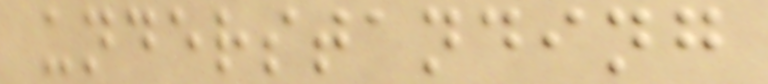understanding
